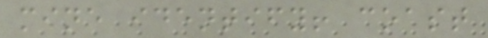mine identify! coast
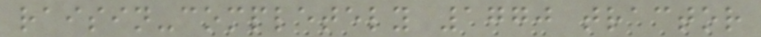raisin-completely 1770 tractor
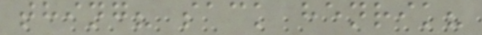thing? sack henrik?
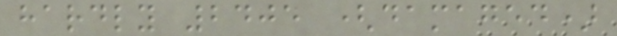hardly 2405 (damaged)
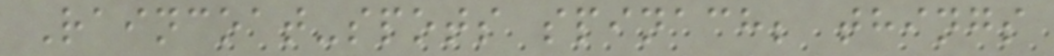Raincoat-spots spinach; things
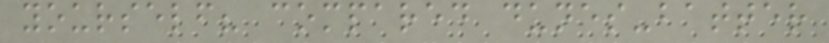yourself? compared dunes-batter
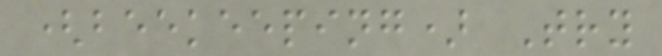(beekeeping) Try
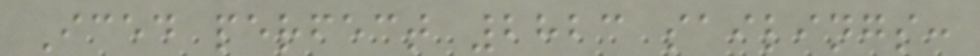Iced perfect 2823 sailings:
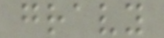gravy
